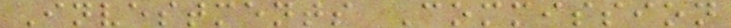Investments Commission
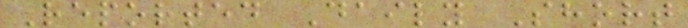Reported Daily Short
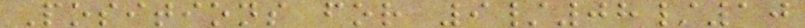Positions for 9/08/10
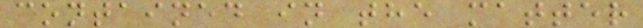contained in the matter
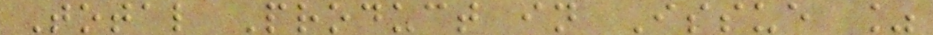Total Product in Issue %
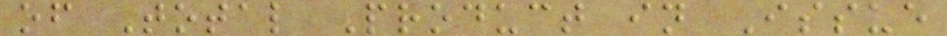of Total Product in Issue
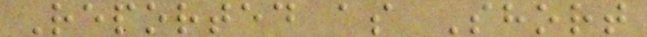Reported as Short
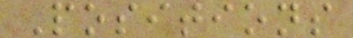Positions
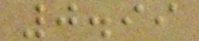0.99
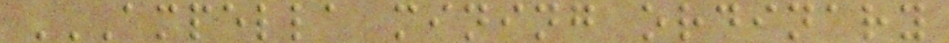AMPELLA MINING ORDINARY
